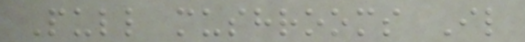Pull mushrooms Il
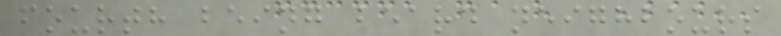fourth being beard neighbours
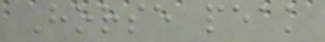Horse peak
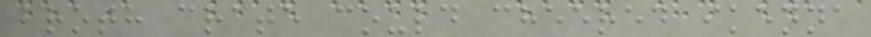broth crate could cheered ikenna
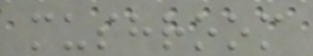mushroom
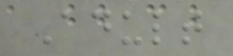Adult
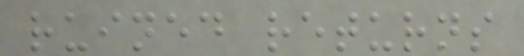ruined returns
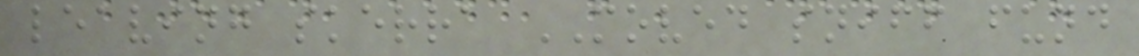leaving skerra MOVED sniff fund
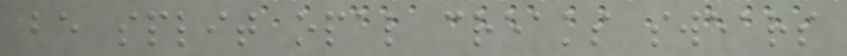be split opal creaks swears
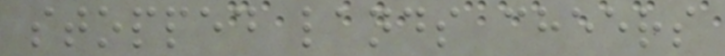stopped lands cheers
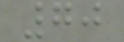70
